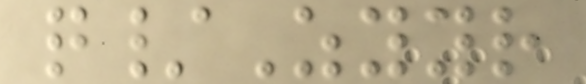q/Zyyr
